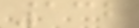132
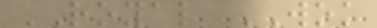ROYAL WOK
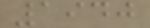1940
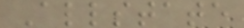Allstate
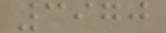3970
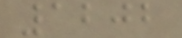1202
